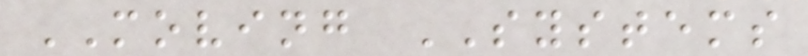MOVING SYSTEMS
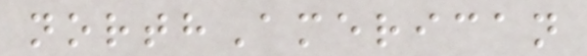northAmerican
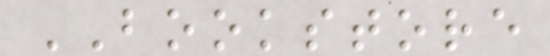BOOKSTORE
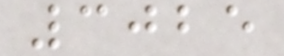3025
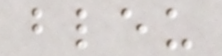bleu
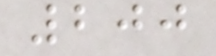200
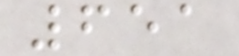651
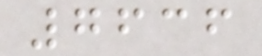7636
